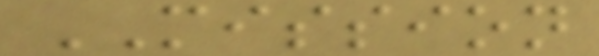MISSION
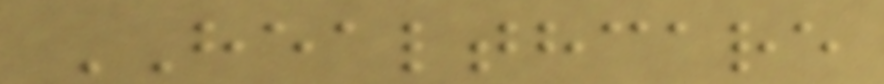HEALTHCARE
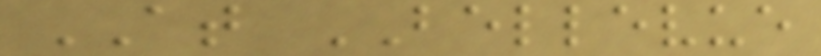AT BELLEVUE
